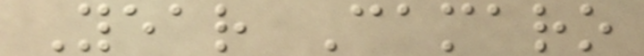Year Camaro
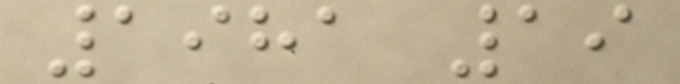1981 19
